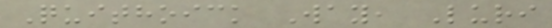Quithoick Way, Luri
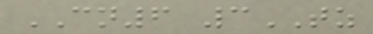CN6 3TZ
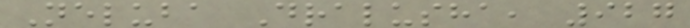Neluba Dralusha, 927
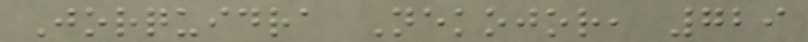Jorquidra Nekojor, 729
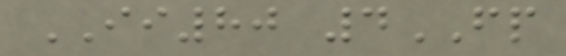II80 4FP
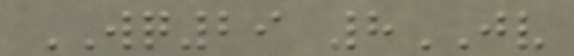WQ29 8JV
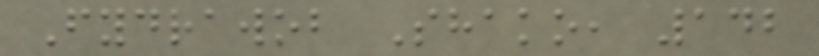Fydrawob Shako, 142
